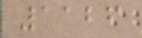1126
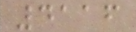4116
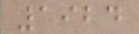1924
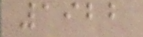1922
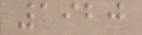1920
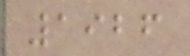1926
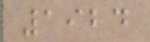1924
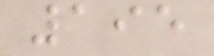195
